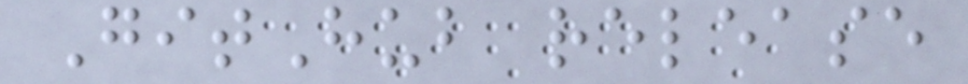GitHub release
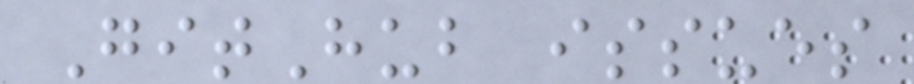GitHub issues
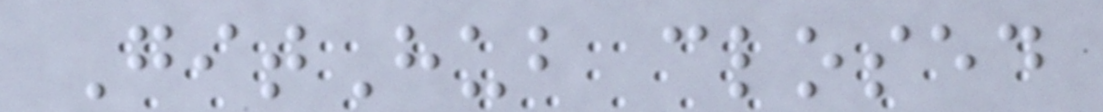GitHub closed
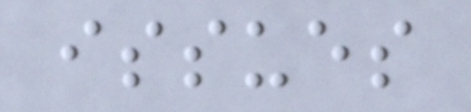issues
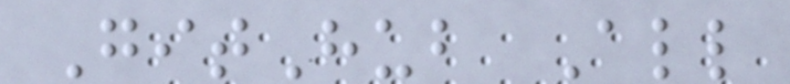GitHub All
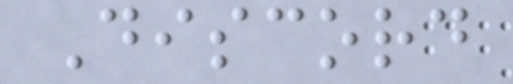Discord
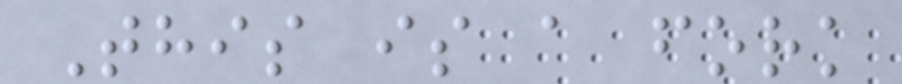This is a fork
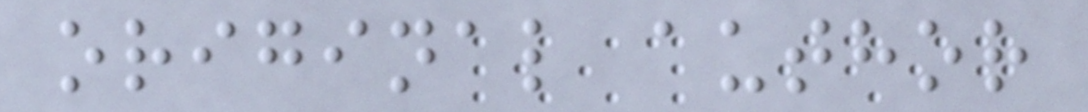original author
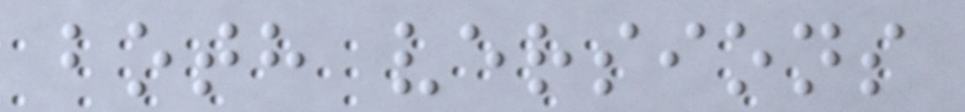both versions
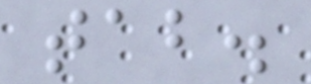tab.
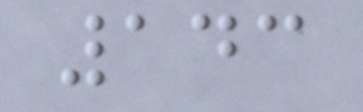143
